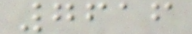7616
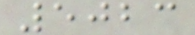5023
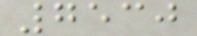7530
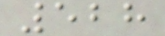528
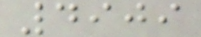4909
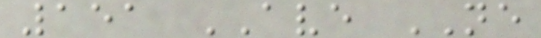151 AVE NE
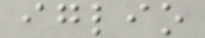iglio
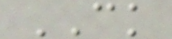CK
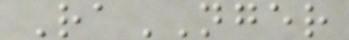RaNGER
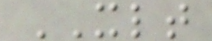XLT
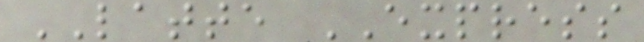LATTE EXPRESS
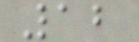12
